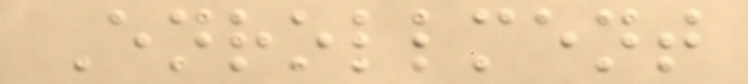Enrollment
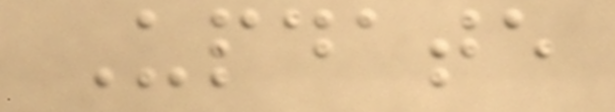Update
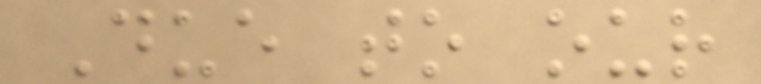Due to our
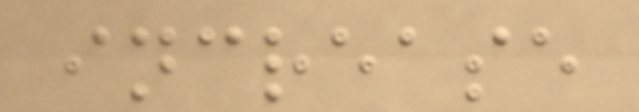increase
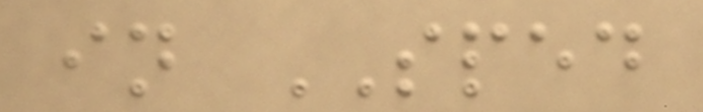in SPED
